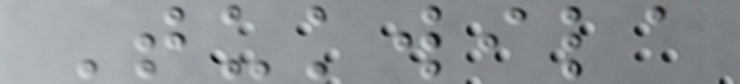Tukwila
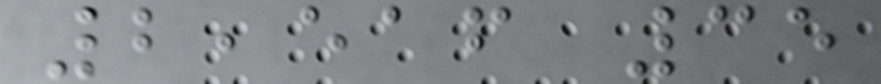2,516 35
